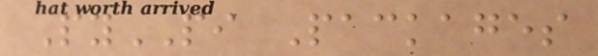PyPI Packages
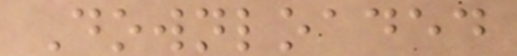Downloaded
